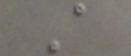A
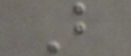B
